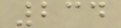234
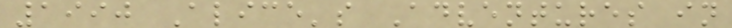1990 Alice's Adventures in
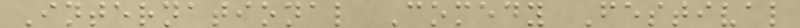International Comedy Festival
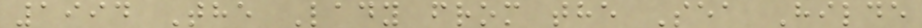1994 The Lady from the Sea Hilde
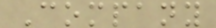Company
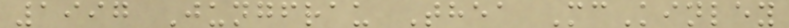1997 Jungfrau Thea McKinley
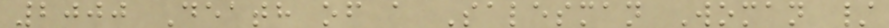2000 Death of a Salesman Woman /
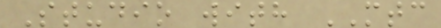Studio with MTC
